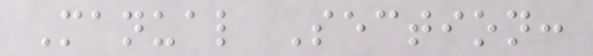Manual Section:
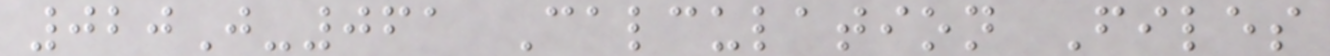020J-061 Calculation Files
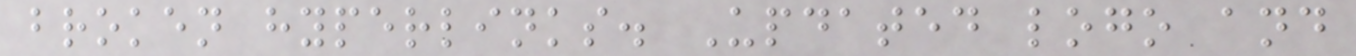broken hyperlinks. Updated logo and
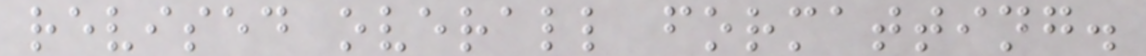revised overall formatting.
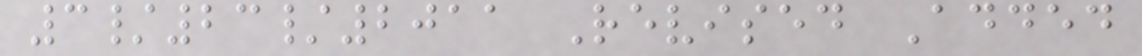3/23/2011 Revised Added
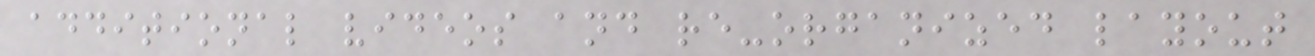additional videos and re-organized layout
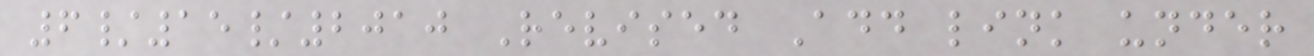6/15/2010 Revised Add link under
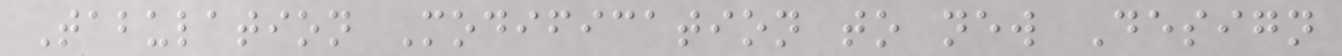Tabulation Modification to new Design
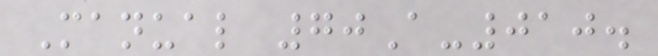Manual 70A-010.
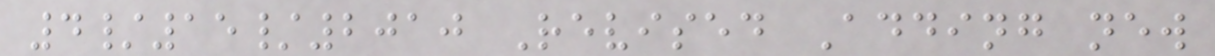4/15/2010 Revised Adding new
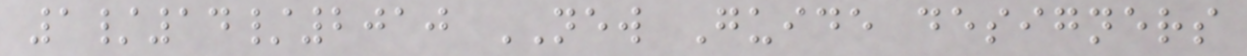1/14/2010 NEW Guide designers
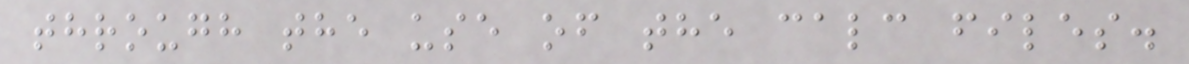through the use of the calc files.
